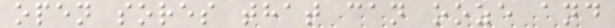open sores that can ooze and
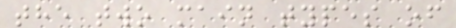the two main types of
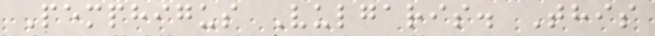Pemphigus Vulgaris. This
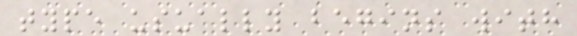type usually begins with
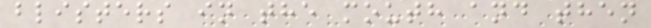blisters in the mouth and then
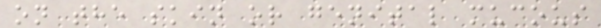on the skin or genital mucous
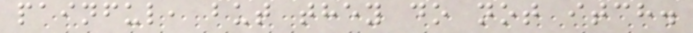painful, but they do not itch.
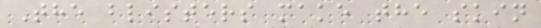The blisters make the skin
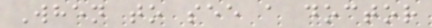When to see a doctor
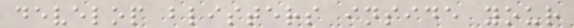develop blisters inside your
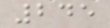245
